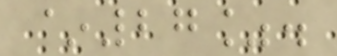~27%.
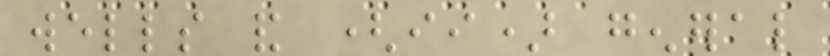wells and (ii) general
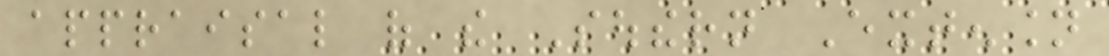appraisal of the Southern Extension
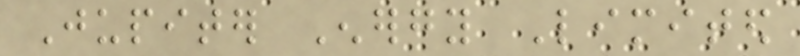Jupiter Energy Limited
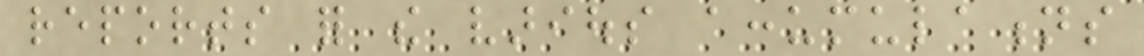reports for the various accumulations
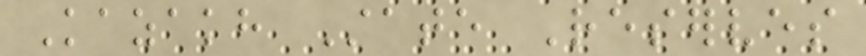Kazakh State Reserves
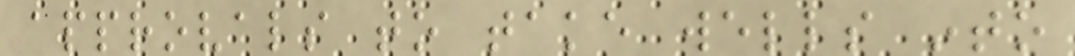approvals to take wells into
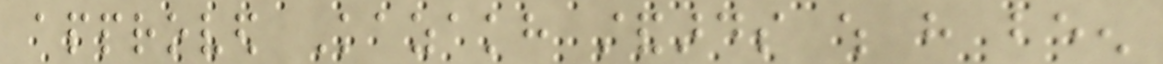approved Kazakh standards which have been
